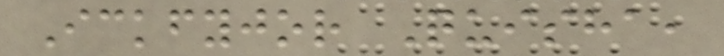Ickfyjor Quisha,
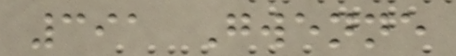391 Gwenne
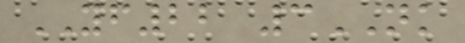YF22 3NK
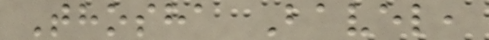Thosha Bavel,
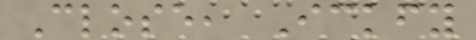Close, Ickfy
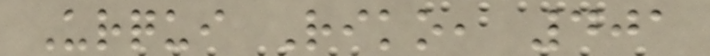Urqui Riko, 401
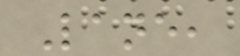Lane,
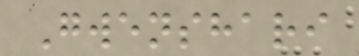Gwenshari
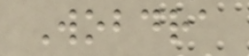Wobdra
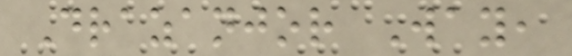Drazanjor Way,
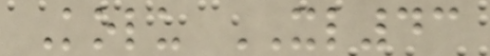Kolu XL43
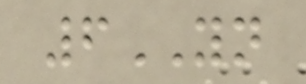6YN
